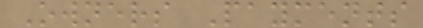Owners Payments
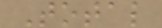Total
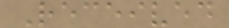Received
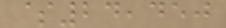$24,450
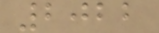2022
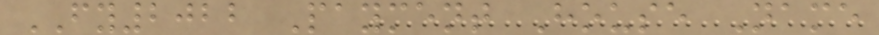FY2022 Payment House Name
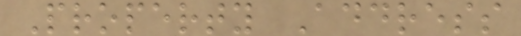Property Address
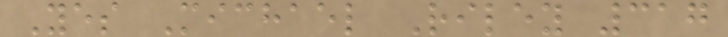Yes Michael Riley 317
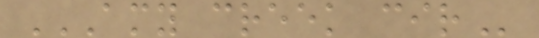AMY CREEK CIR
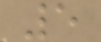5
